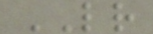LR
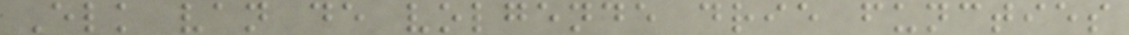Elk van de volgende drie functies
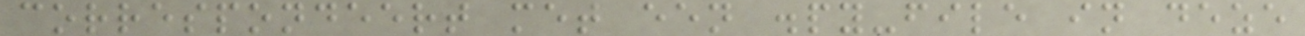correspondeert met een .py-file in deze
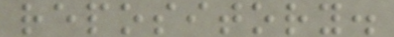repository.
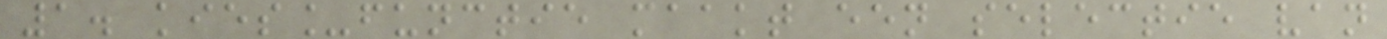1. kies_functie maakt een selectie van
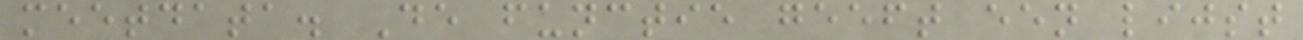meetdata. De functie geeft een lijst
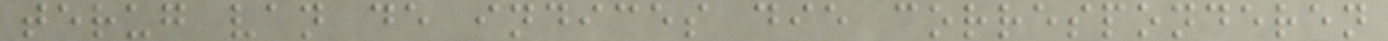terug van de indices die corresponderen
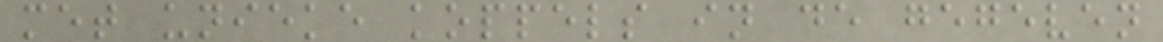met unieke koppels in de gegeven
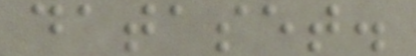dataset.
